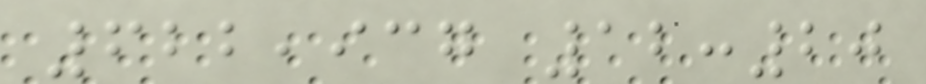622,937 12:20
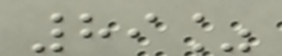89%
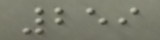259
